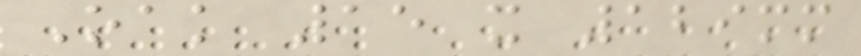Oak 15 x 129mm
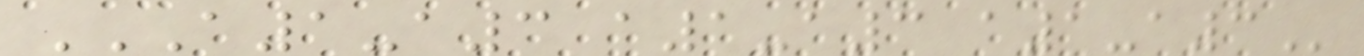A1-A3 A1-A3 A1-A3
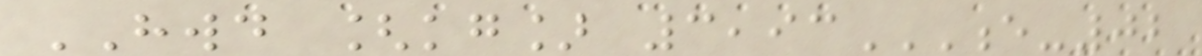HWD [kg] 3,93E-02
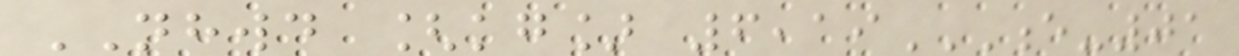NHWD [kg] 6,19E-01
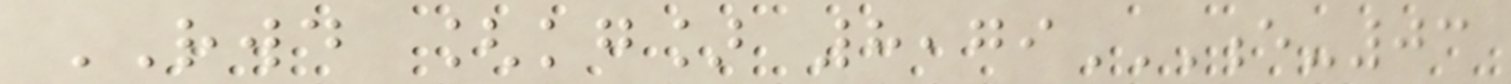RWD [kg] 8,79E-03
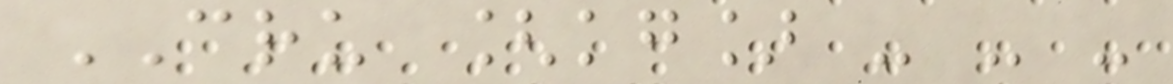CRU [kg] - - -
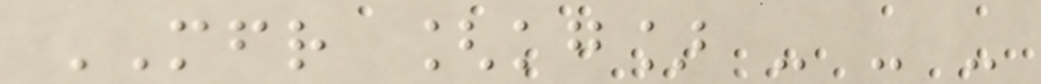MFR [kg] - - -
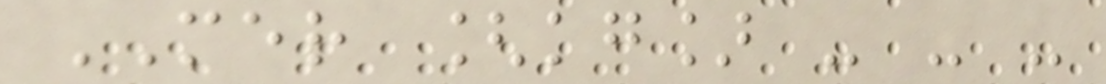MER [kg] - - -
